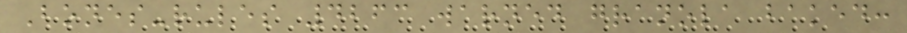Bones-rules 4263 warned granola baked:
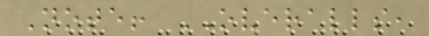Note! OVERALLS,
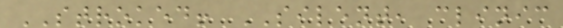STROKED! SILENT, clinic
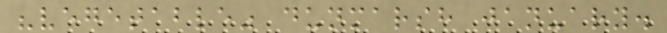"vegetable" dunmarsh january.
